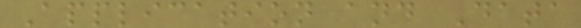Application and Data
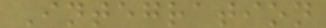Integration
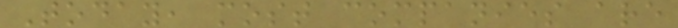Today, most companies are
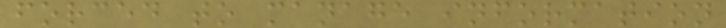forced to manage information
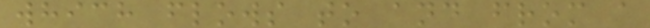which flows to and from a
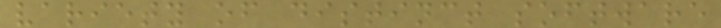variety of distinct software
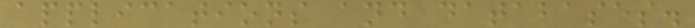applications and databases.
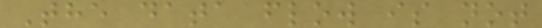The data flow is not
